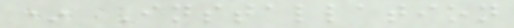* Installation
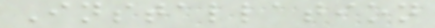Installation
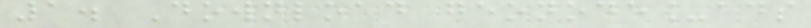1. Download geonode_ads
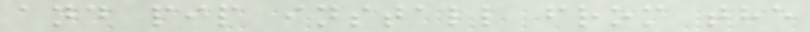and pip install from the
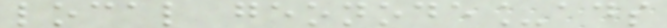local geonode_ads
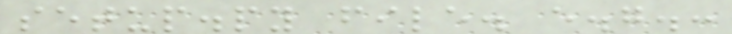setup.py file. e.g.:
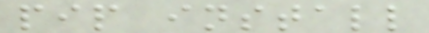pip install
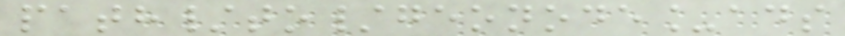path/to/geonode_ads
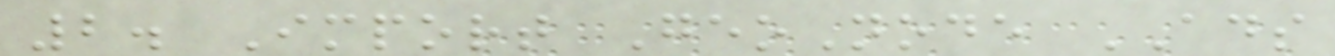2. Import GeoNode ADS
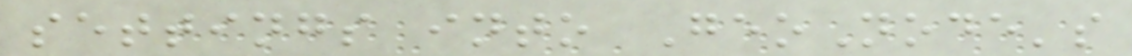settings into GeoNode's
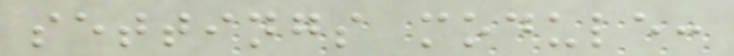settings module:
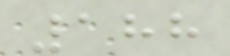188
